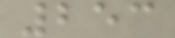253
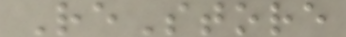ReStore
